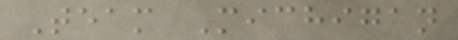Team Michigan
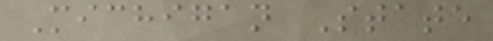Michigan State
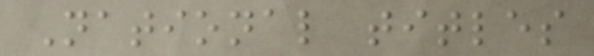National titles
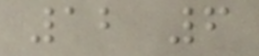12 6
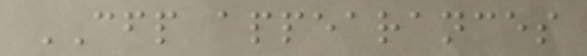CFP appearances
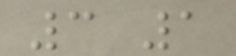3 1
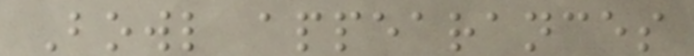Bowl appearances
